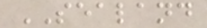SEALAND
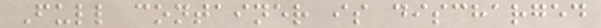Full container is discharged
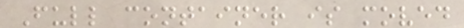Full container is moved
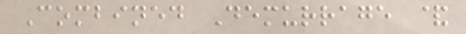Combined Demurrage &
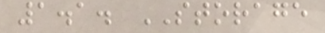1.1. STORAGE
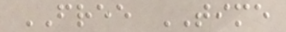FREE TIME
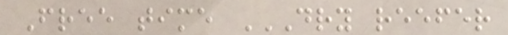Free time DRY REEFER
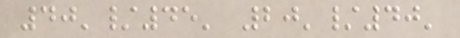40'/45' 20'/40'
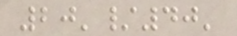20'/40'
